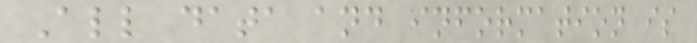All data and information is
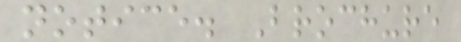notice. Brochure
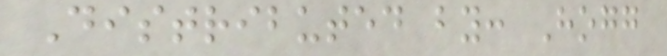Distributed by: Hogg
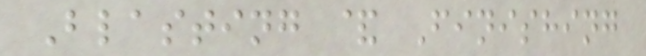Blasting & Finishing
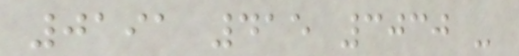0191 415 3030 -
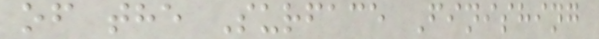of the Surface Finishing
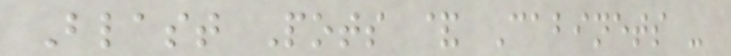Blast Pots & Cabinets -
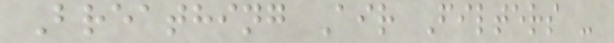Breathing Air Filters -
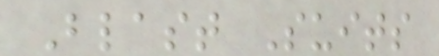Blast Suits
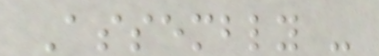Assembly -
